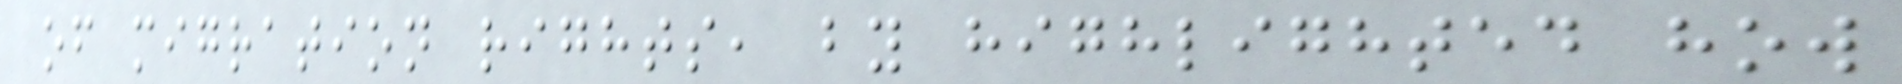of migration rights, by highlighted how
